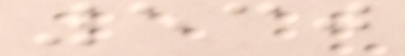530
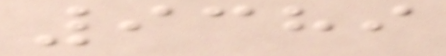9389
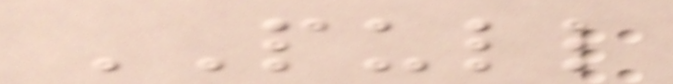PULL
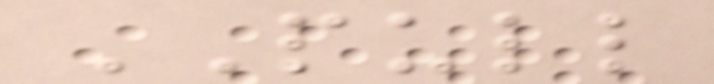PULL
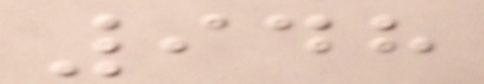948
